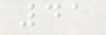41
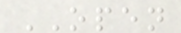OPEN
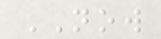NOW
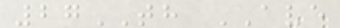27TH AVE
